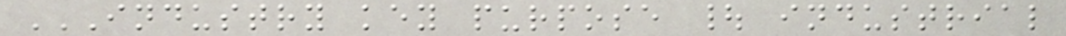INDUSTRY KEY PURPOSE | INDUSTRIAL
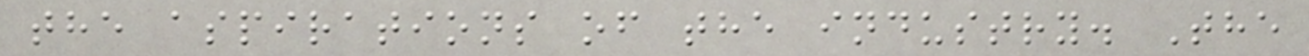the aspirations of the industry. The
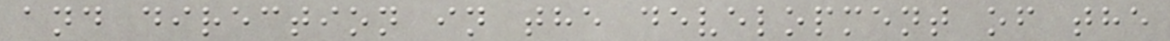and direction in the development of the
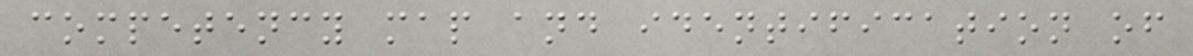competency map and identification of
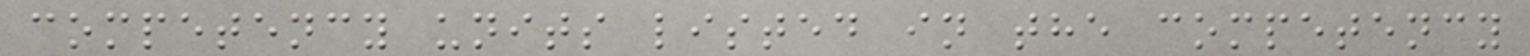competency units listed in the competency
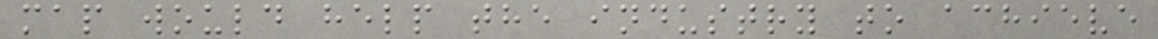map would help the industry to achieve
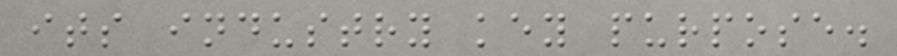its industry key purpose.
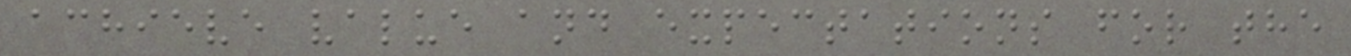achieve value and expectations for the
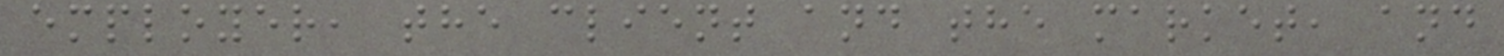employer, the client and the market, and
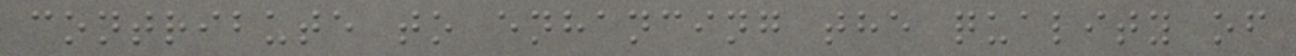contribute to enhancing the quality of
